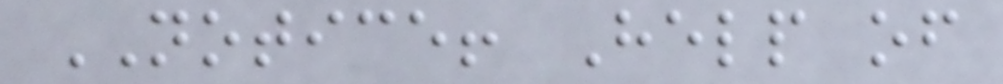NOTICE! Help of
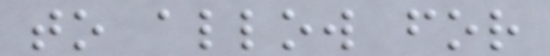to allow for
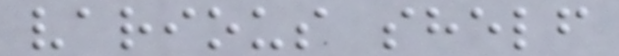various shelf
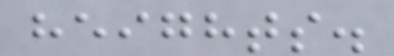heights.
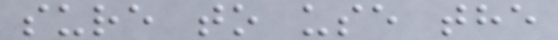sure to use the
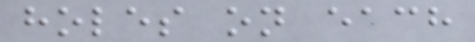holes on each
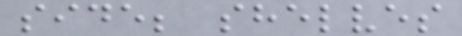side; shelves
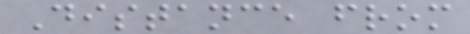Distance from
